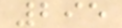295
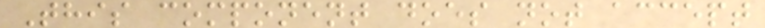This component does not accept
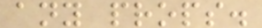any props.
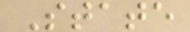State
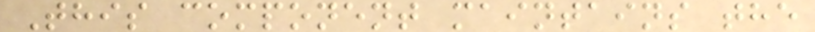This component maintains the
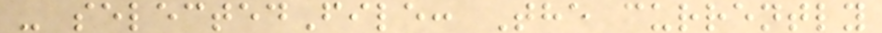- selectedFile: The currently
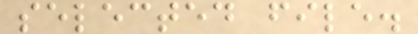selected file.
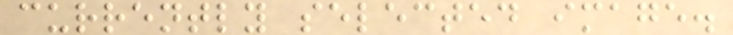currently selected image.
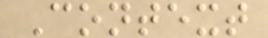Context
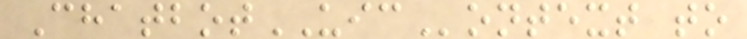ChatbotUIContext to
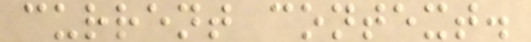current context.
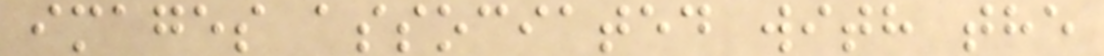images associated with the
